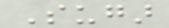Sugar
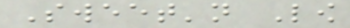Sweet'n Low
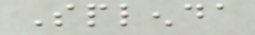Splenda
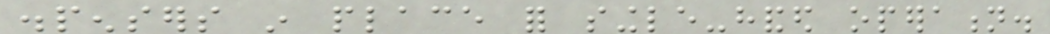dispensers in place for single-handed operation.
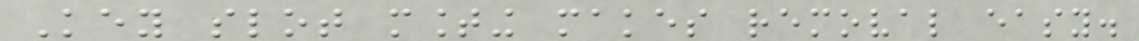Key slot mounting makes removal easy.
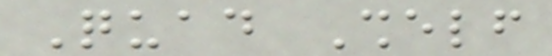Quad Shelf
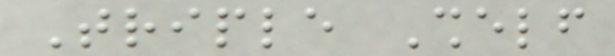Triple Shelf
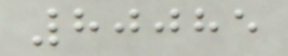80085
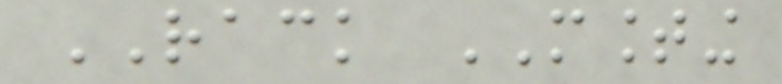RACK MOUNTING
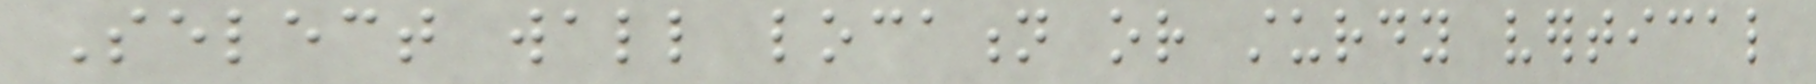Select wall location or sturdy vertical
